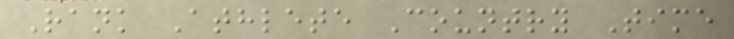Rank Athlete Country Time
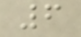6
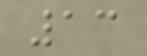13
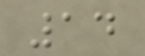14
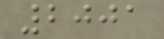2001
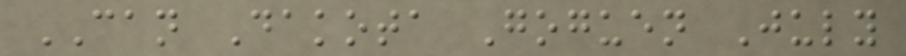CAN Dakota Goguen July
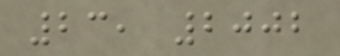23, 2002
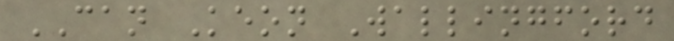CAN Keon Wallingford
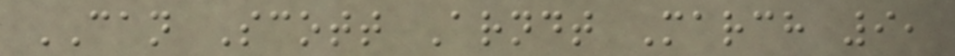CAN Scott Arndt March 9,
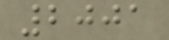2001
